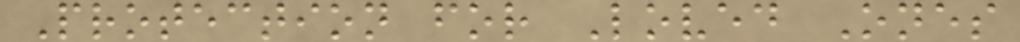Protection for Loved Ones
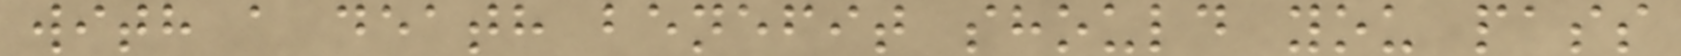with a death benefit should you pass
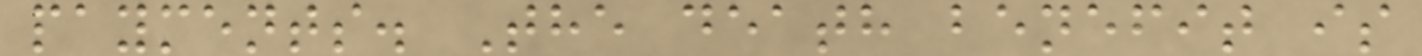payments. The death benefit is
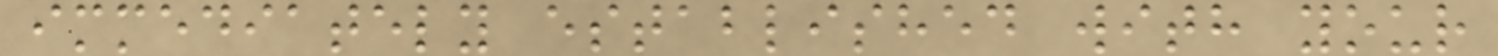immediately established with your
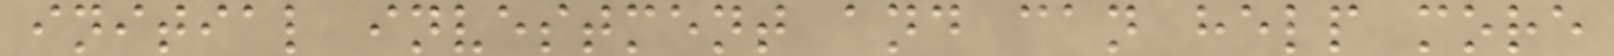initial investment and can help more
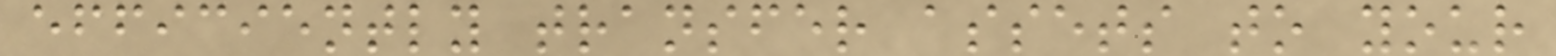efficiently transfer assets to your
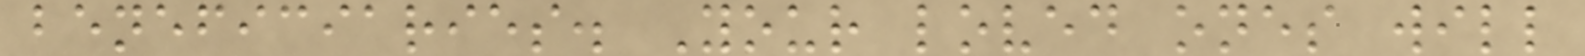beneficiaries. Your loved ones will
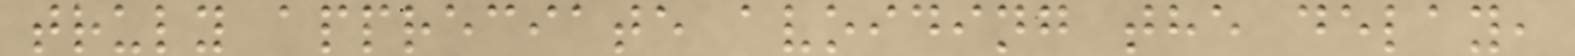truly appreciate avoiding the delay,
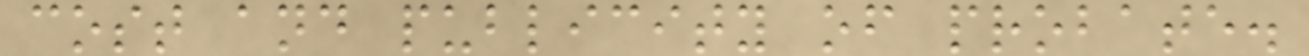cost and publicity of probate.
